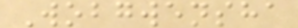Wobgwensha
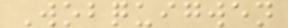Wobquigwen
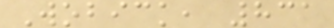Wobick, 831
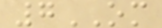7OM
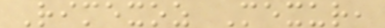Rimexoz Mexur,
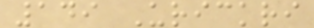149 Urickri
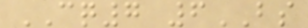CQ7 6BS
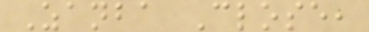Zanba Close,
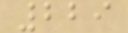229
